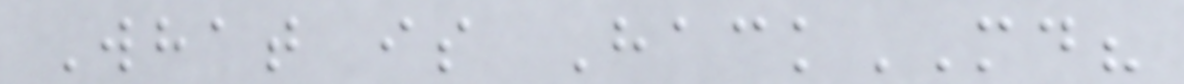What is HackMD?
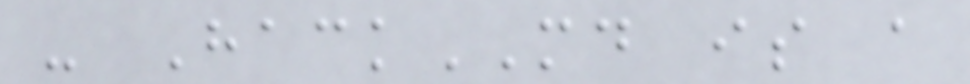- HackMD is a
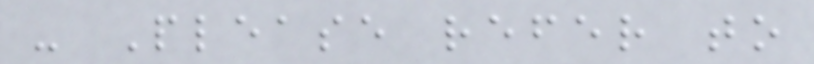- Please refer to
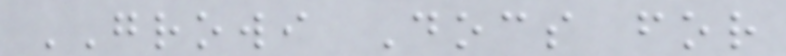GROWI Docs for
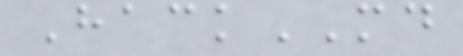HackMD
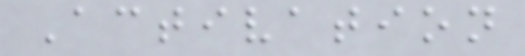Activation
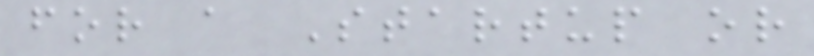for a Startup or
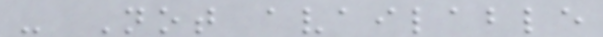- Not available
